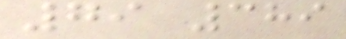79 389
